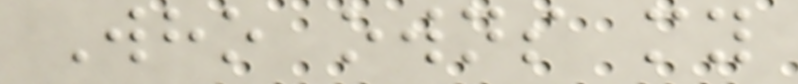Who owns my
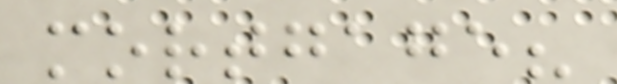mortgage?
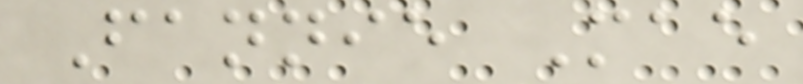Fannie Mae
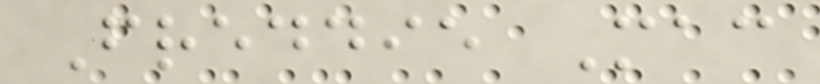Freddie Mac
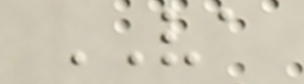VA
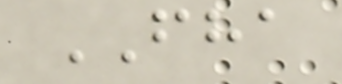FHA
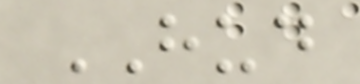HUD
